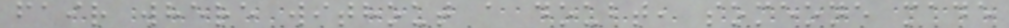fair where without a doubt, someone made
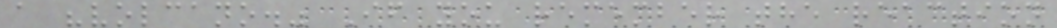a "volcano." If you remember the reaction
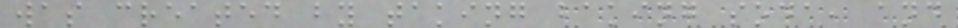was created by taking baking soda, and
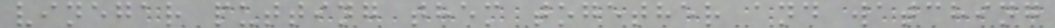vinegar putting them together and watching
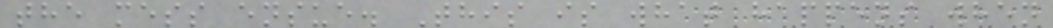the mess ensue. This is what happens when
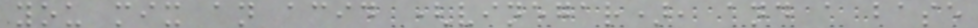you mix an acid (vinegar), and a base
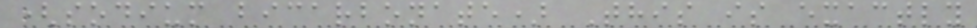(sodium bicarbonate) This is exactly
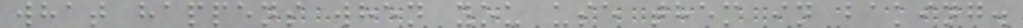what happens when you use them in baking.
